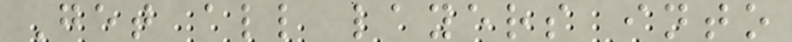Get all layers into
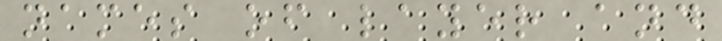names of layer and
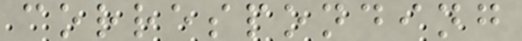corresponding
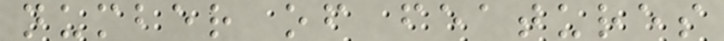number of features
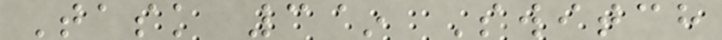Task 3~ Switch
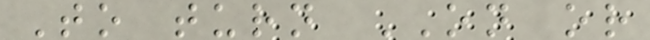To turn ON or
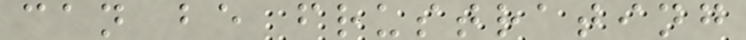can be frustrating
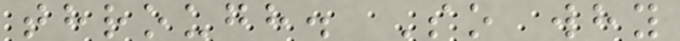through. So why
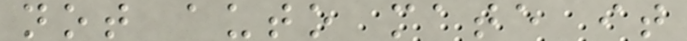not auto mate it
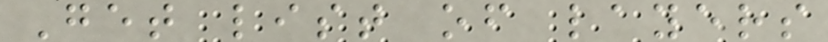Get list of layers
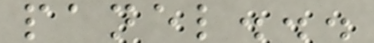panel...
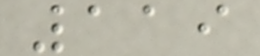119
